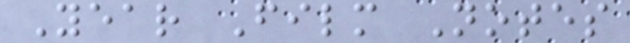Year Film Notes
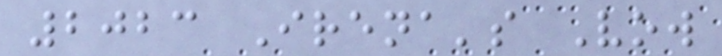2023 Irena's Vow
